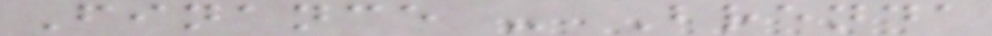Finance - Brenda
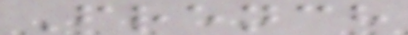French
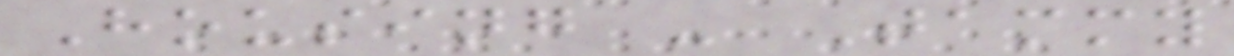Housing - Tammy
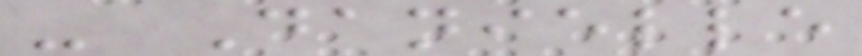- Danielle
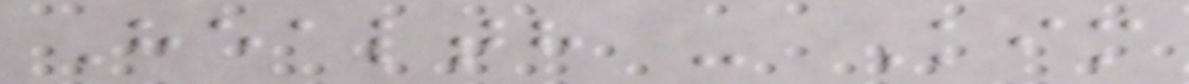Health - Kim
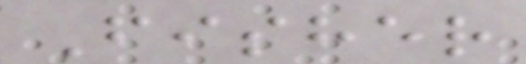Fisher
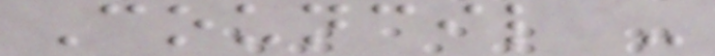Council -
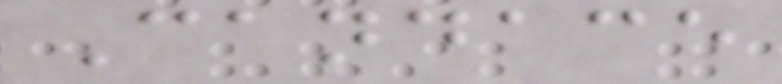Candace
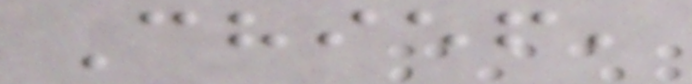Chief,
